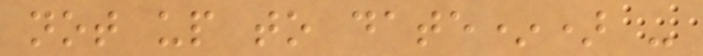not up to date*) -
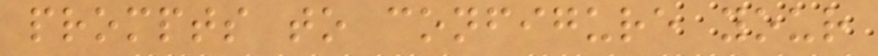prompts to configure your
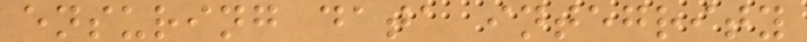ensuring data integrity
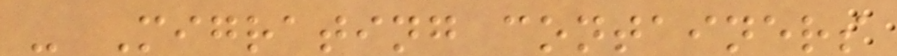- Migrating containers
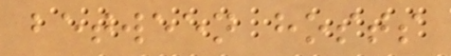between hosts
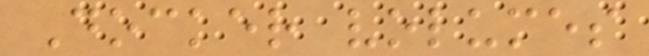Docker volumes
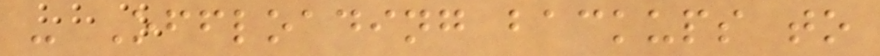- Offloading backups to
